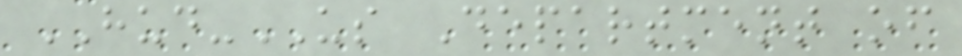HUD-US Department of
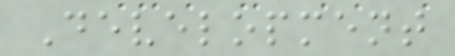Development
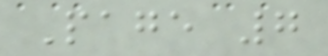Page 7
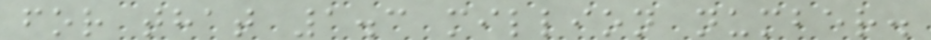for that 1.3 million number.
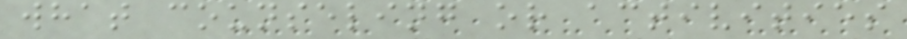what counseling or activities
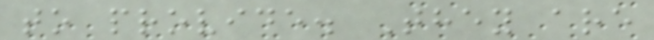to provide. They are
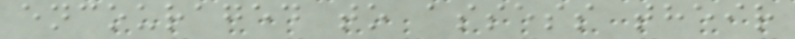encouraged to assess their
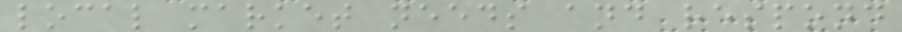local market needs and respond
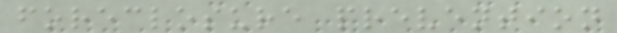foreclosure prevention
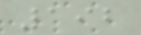192
